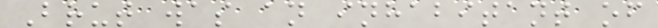Brut was an inhabitant of
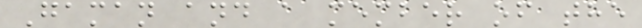Gaman and a member of the
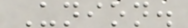Union.
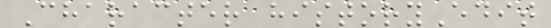Character historyEdit
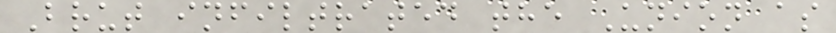Brut infiltrated the Union as
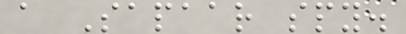a Sapaar spy.
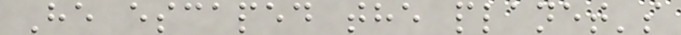He escaped the planet's
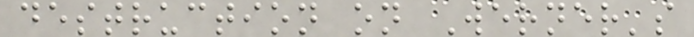destruction on Werner's
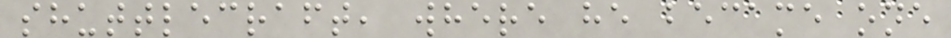shuttlecraft, where he became one
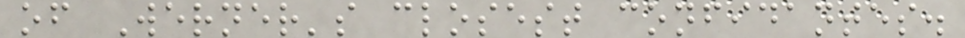of Werner's closest confidantes.
